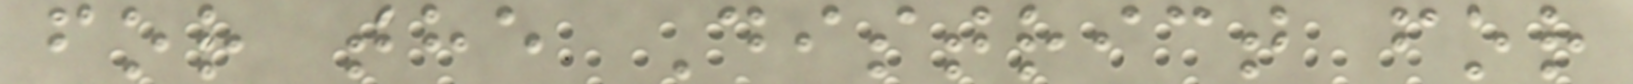for the District for
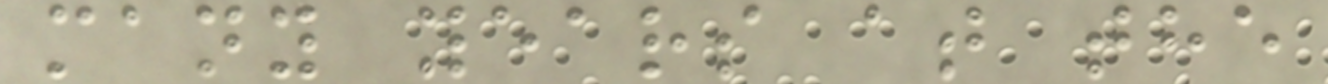many years at the
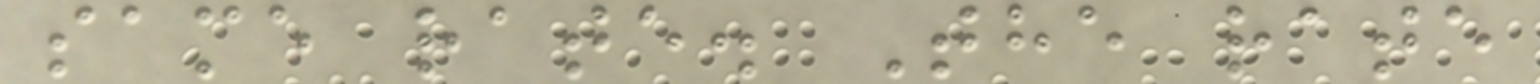same rate. The rate
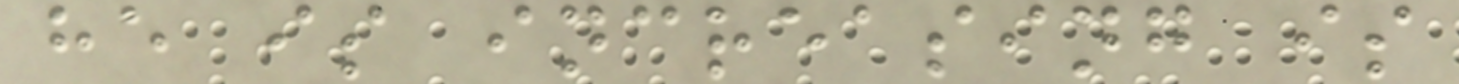he is increasing is
